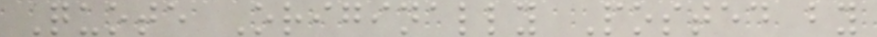Quote Originally Posted by
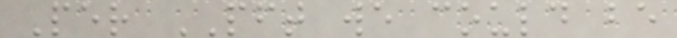Per PFT we could be
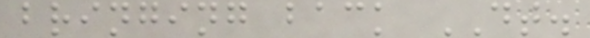bringing back DT.
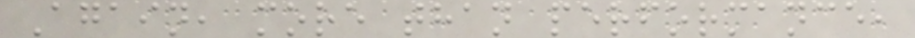Again, more than performance,
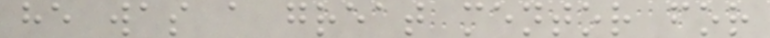he was a great mentor for
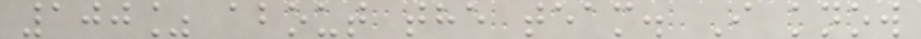100% about the team. I know
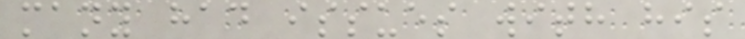many had issues with his
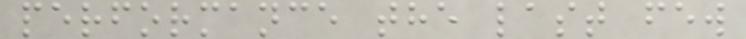performance the last few
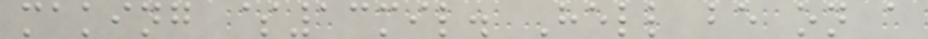making $13mil. Hell be on a
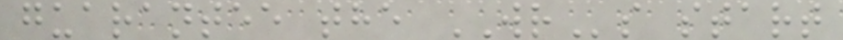guarantee the WRs start
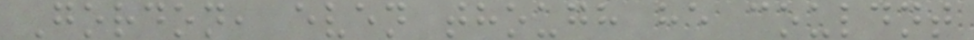Gordon, even though he couldnt
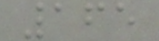165
